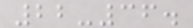22-36.
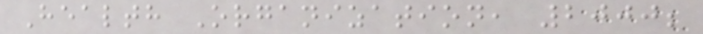Health Organization, 2000;
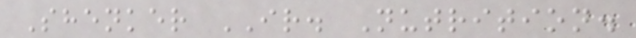Shenker IR. Nutrition.
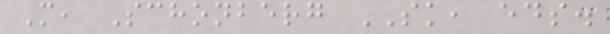M, Schonberg SK, eds.
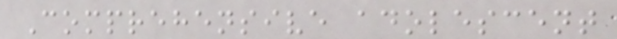Comprehensive adolescent
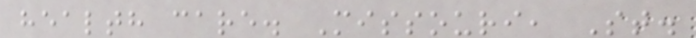health care. Missouri, St.
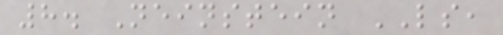8. Neinstein LS,
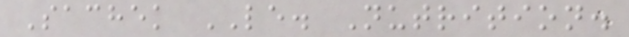Sachek LE. Nutrition.
